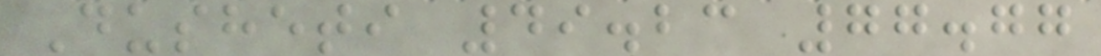Dusheti 49.23 77.77
